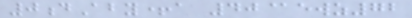0dAby+a 40@ewz72
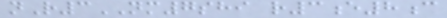nR3NM7shi r3e8c
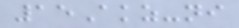15Akz-ni
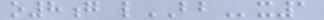o8g lBBx1
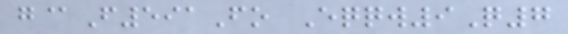g@F591Fo Eqqw9Q7
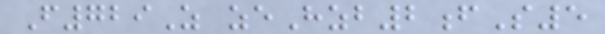F729Z zeHzb2fS5
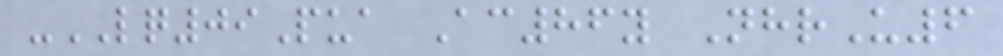-LQ09Pua Ac86y NhrU6
